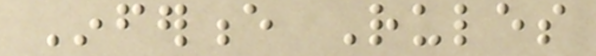Inference Rules
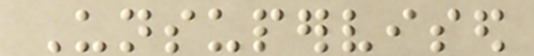Unsupervised
